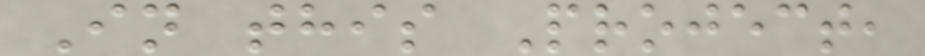In this Project,
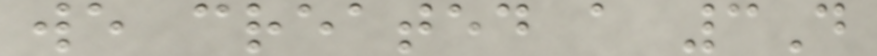we created a 3D
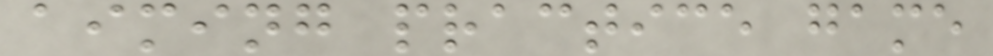aiming practice game
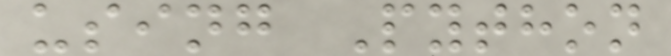using Python
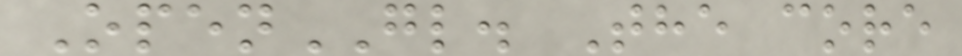OpenGL. The core
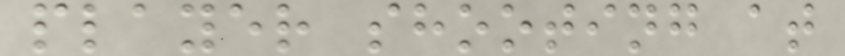player shooting at
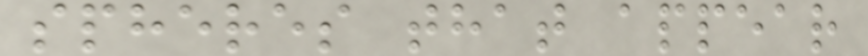spheres that appear
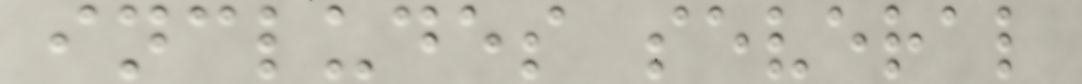includes several
